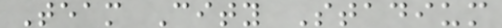Team City Stadium
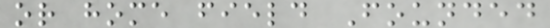or home field Founded
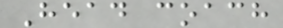Head coach
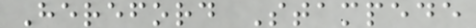Hereford Stampede
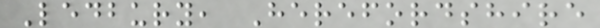Ledbury, Herefordshire
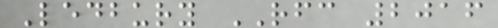Ledbury RFC 2016
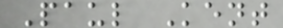Paul Kent
